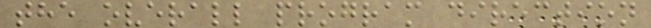the overall program direction
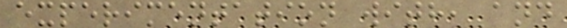experimentation with, and
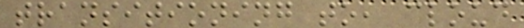transitioning to, cloud
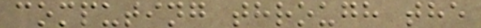computing through the
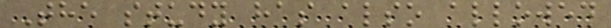The study has also allowed
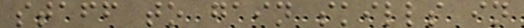staff to gain skills in
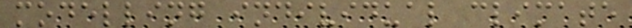modelling individual climate
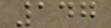147
